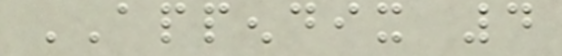APPENDIX 4
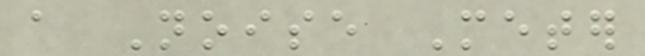a Noise Meter
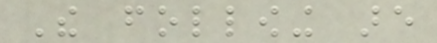The following are
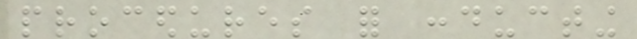procedures for conducting
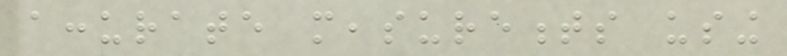accurate measurements using
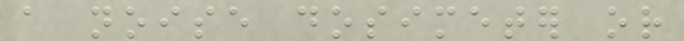a noise dosimeter or
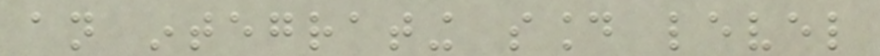an integrating sound level
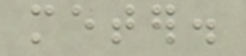meter.
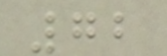72
